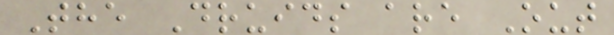The Druids are Out
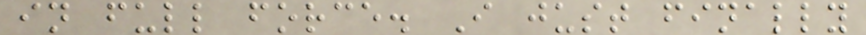in full force. I just finally
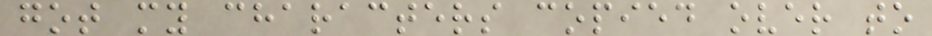got my characters copied over to
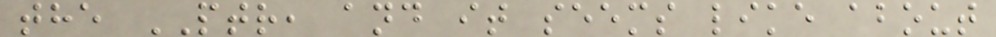the PTR, and it seems like about
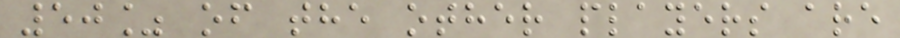50% of the other players are
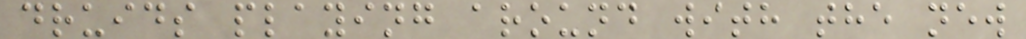druids playing around with the new
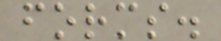forms.
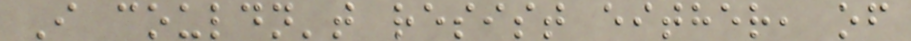I couldn't resist either, of
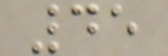45
